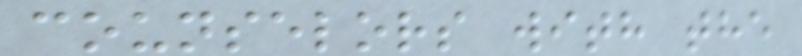counselors with the
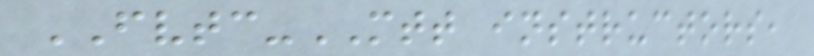FVTC-MTT instructors,
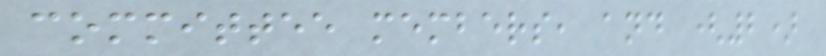committee members, and (2)
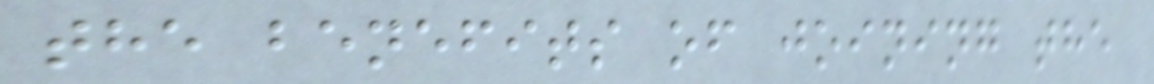the benefits of joining the
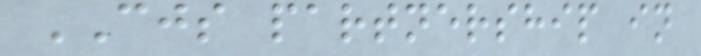CJS partnership in
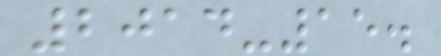2014-15.
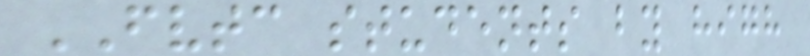FVTC students by high
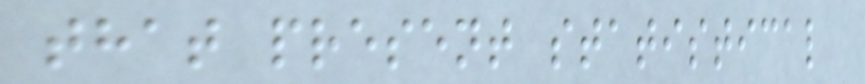that present statistical
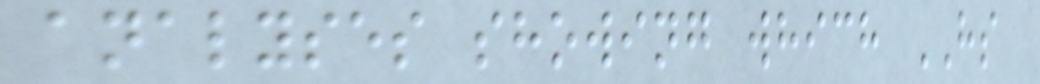analyses showing which HS
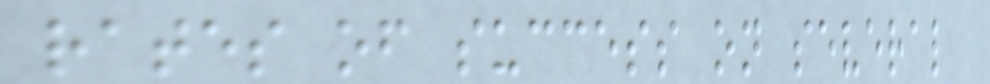rates of success on several
